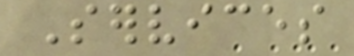Services
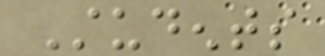Students
